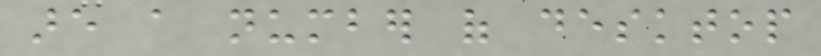are a number of desktop
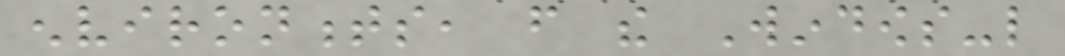environments, from the Windows-like
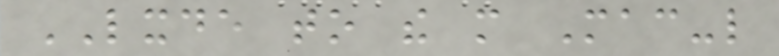LXDE to the more Mac-like
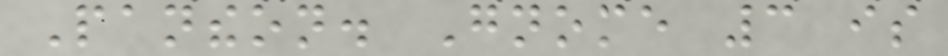Pantheon. Gnome 3 is
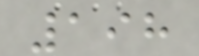198
